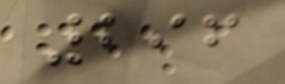296
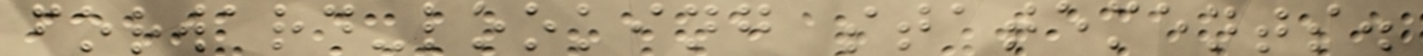forward-looking statements.
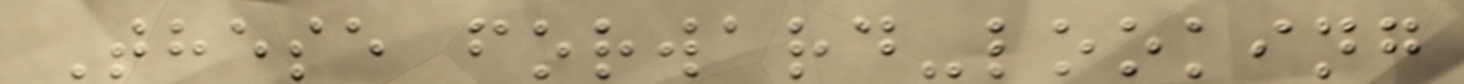These forward-looking
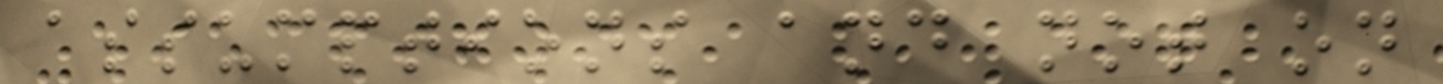assumptions and not on
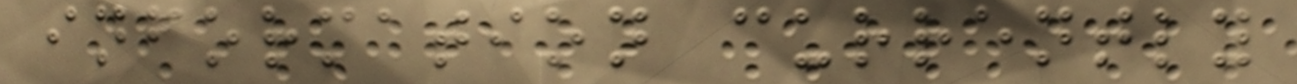information currently
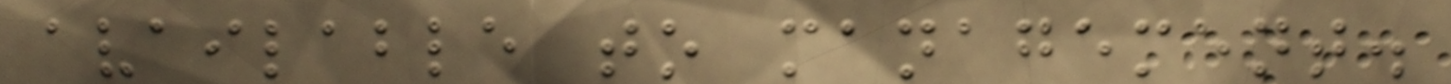available to management.
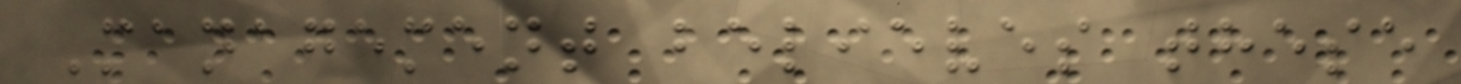Management believes these
